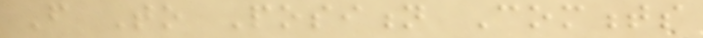From To Position Comments
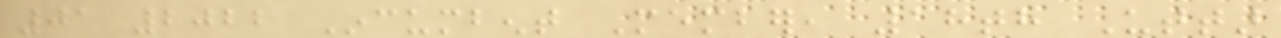01 2022 Incumbent Member, 18th Uttar
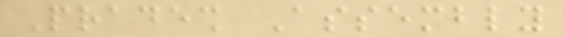Pradesh Assembly
